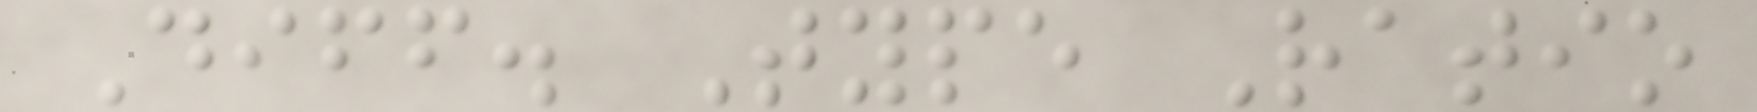Diff. Type Ratio
